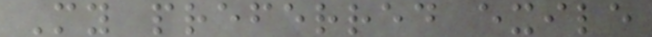My preferred exile
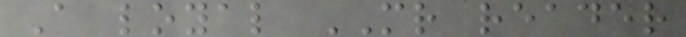A loyal MR reader
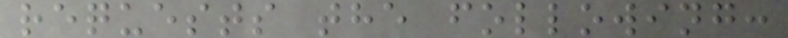requests the following:
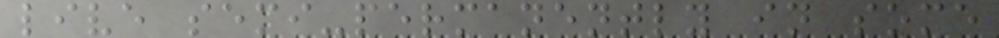live semi-permanently in some
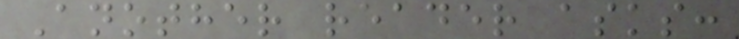Another reader asks:
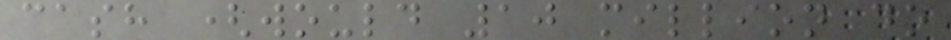cash (would 10 million do
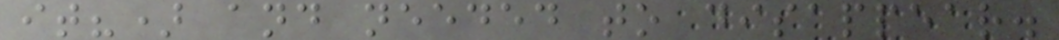it?) and needed to disappear.
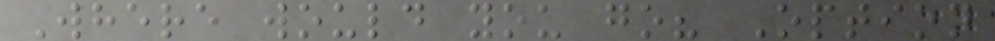Where would you go? Option
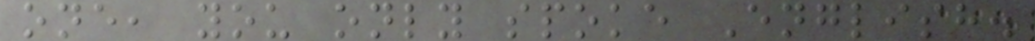one, you only spoke English.
